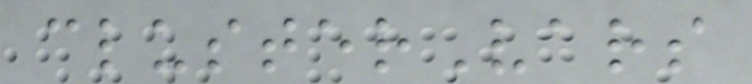clusterVars
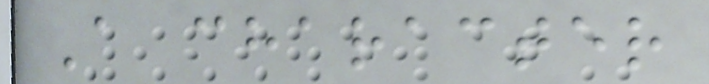A character
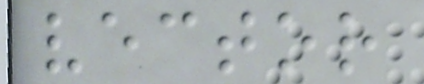vector
